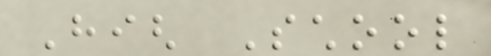High School
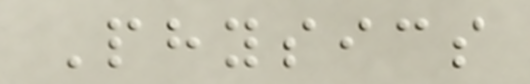Physics
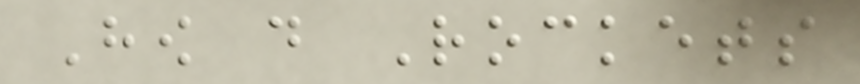How do Rockets
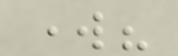work?
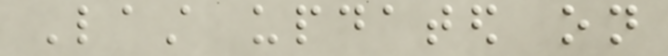Last updated on
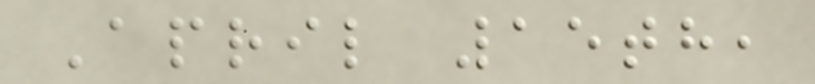April 15th,
